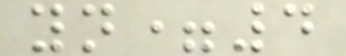yn=4
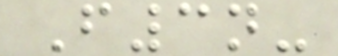F3n-
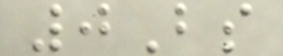0Bs
